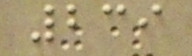239
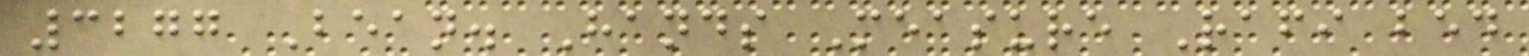3277 Bean. Hands Measure Rafi bed
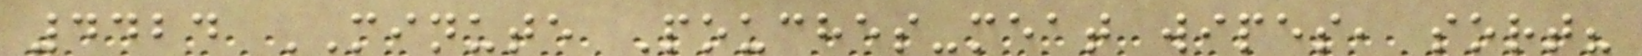4424 MINUTE Pouches-meat wipes, sort?
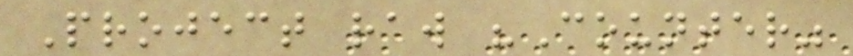Project raw "Counter"
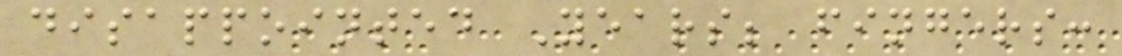disappointed Years; fingers:
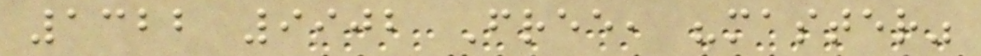1322 9902 Free, "master"
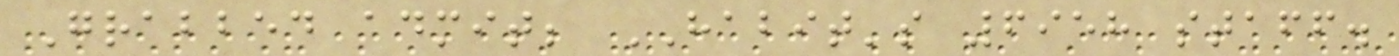Grabbed admit; HABIT's 6958 staff.
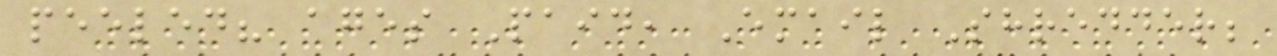peeled? ages Paid, Email Shredder;
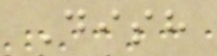Dish
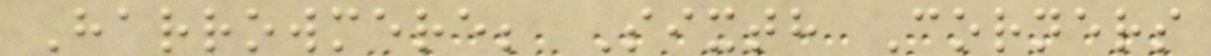Harrowmere; Sixth Corners
